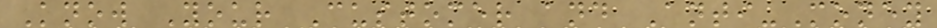Know Your Customer and Anti-Money
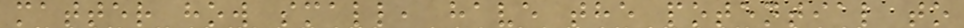matter how small, have the potential to
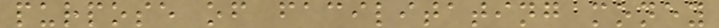purpose of facilitating money
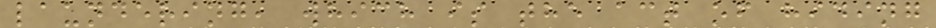laundering, which is the act of hiding
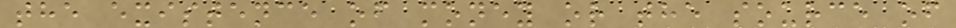the existence of money or the source of
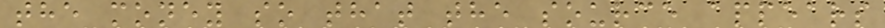the money so that the source appears
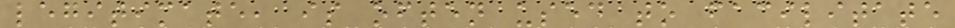legitimate, is often used to facilitate
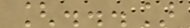[...]
